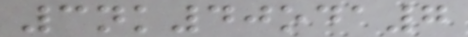3nk40oda7
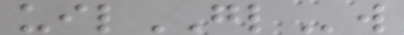uilGLw
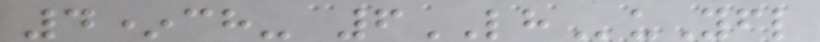4*ch- 6LHuYfl
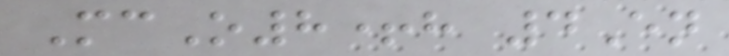McO8+h 4En
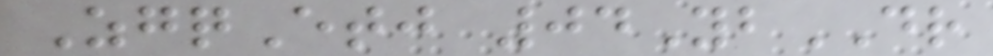ZgqEtj 04YbDR
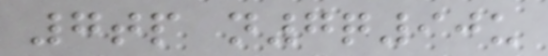7tp n7q90u
